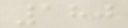180
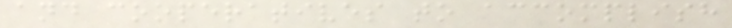and cooperatives to accomplish
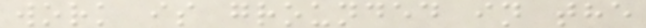work is grounded in the
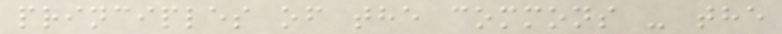principles of the commons - the
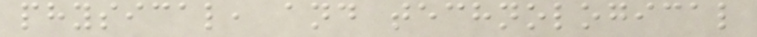physical, and technological
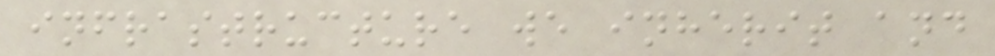infrastructure we inherit and
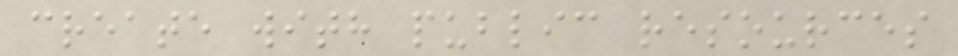create with public resources
